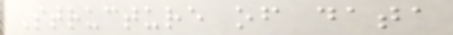Structure of data
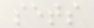sets
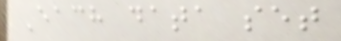Each data set
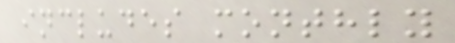includes monthly
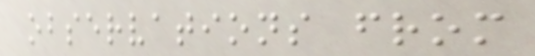observations from
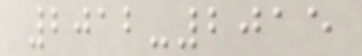2012-2015
